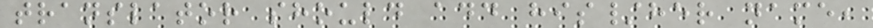translator should add his/her name,
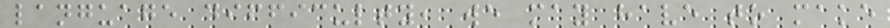language difficulty, we may have to make
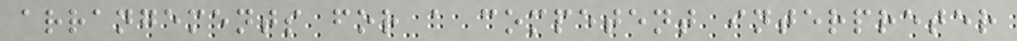arrangements for a competent interpreter
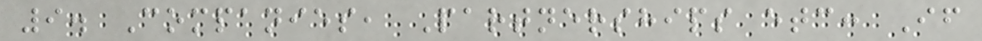9. Companies, Partnerships etc: If
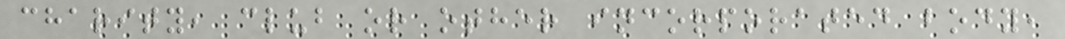charity, club or other incorporated body,
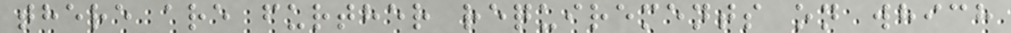there are further requirements on which
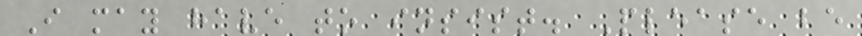I may have to insist. Please be
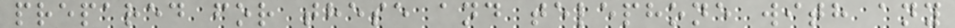prepared for these and telephone with any
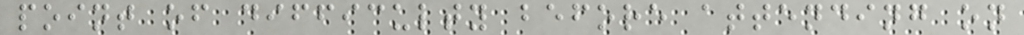point of difficulty before attending on
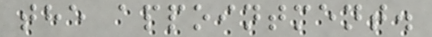the appointment.
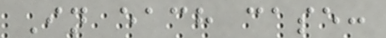In each case:
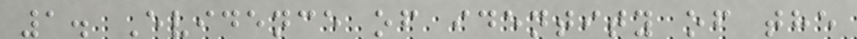1. Evidence of identity of the
